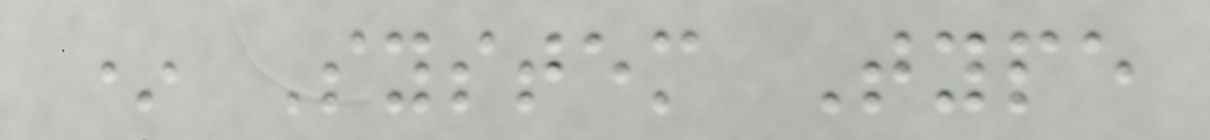* System Type
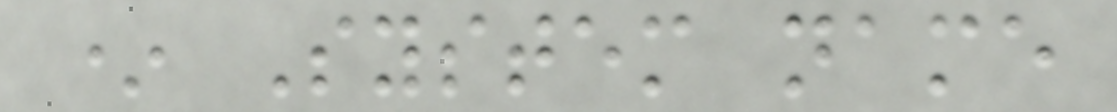* System name
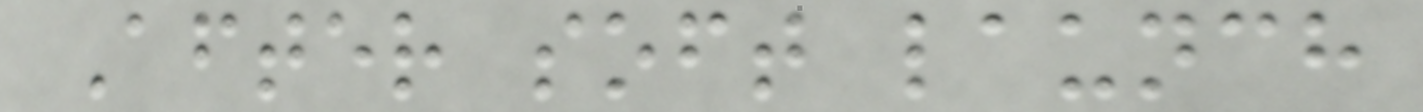After soft launch
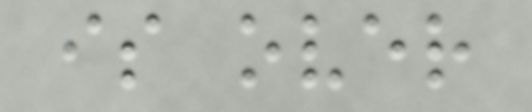is over
